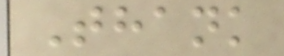Thank
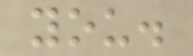you.
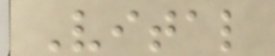Vital
